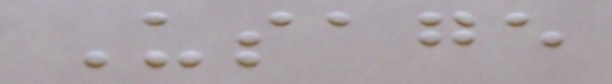Usage
